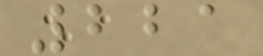221
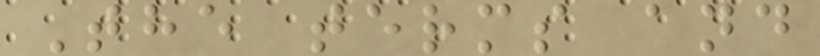The terms and
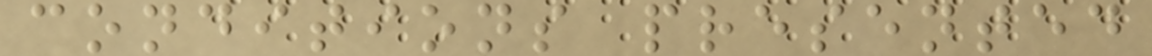conditions presented
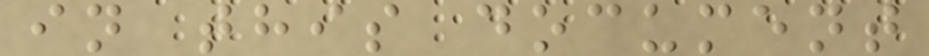in this document
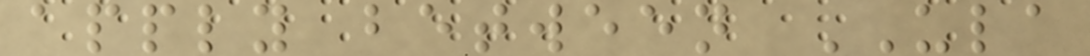apply between ULA
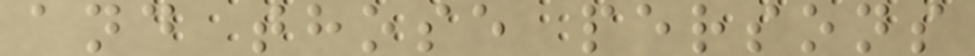and those persons
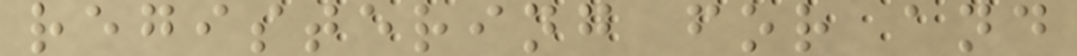registering for and
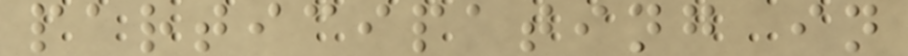participating in
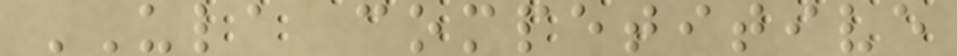ULA competitive
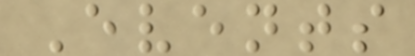Events
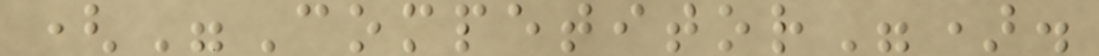("Competitor").
